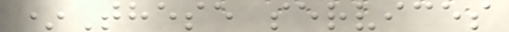*These services
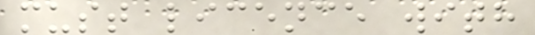must licence with
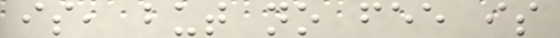is, but no fee is
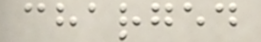charged
